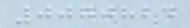0070824
